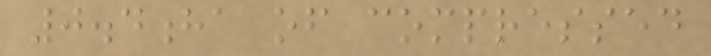0.4ha of compressed
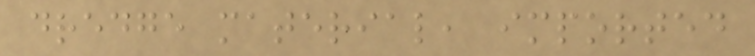dredge material, imported
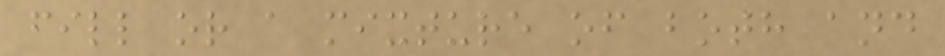fill or a mixture of both and
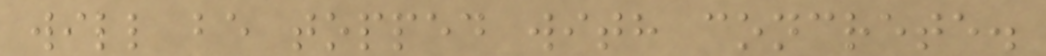will be topped with concrete.
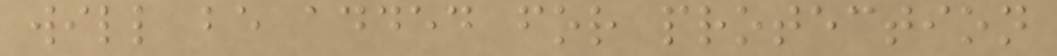will be added for protection
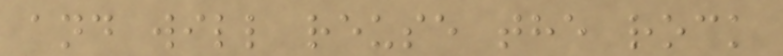and will reuse the rock
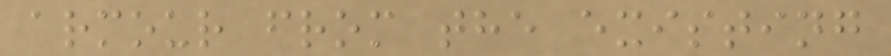armour from the existing
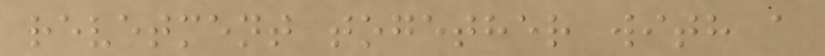revetment together with a
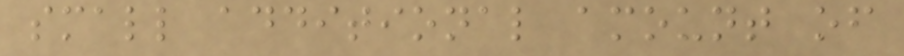small additional amount of
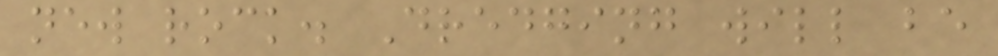new rock. Dredging will be
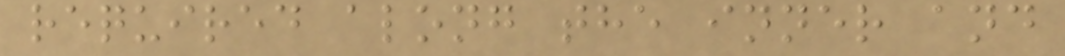required along the inner and
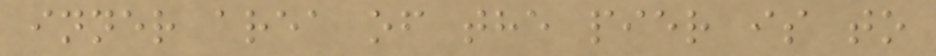inner area of the pier is to
